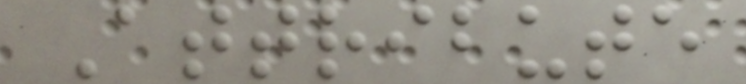Attribute
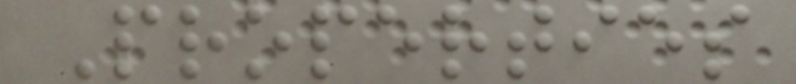Properties
